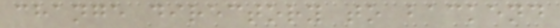change directory to backend
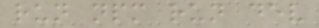run npm run dev
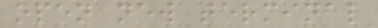open new terminal
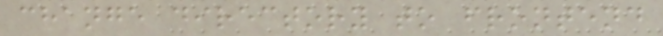change directory to frontend
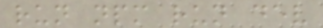run npm run dev
